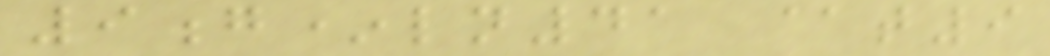9g*ln41 @t9
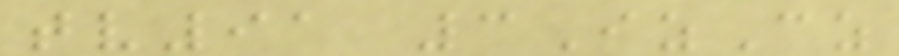tv91 3IzCz
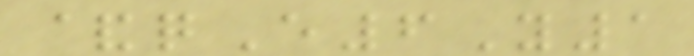&qE6Y1
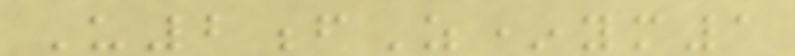U2fZ*ym1
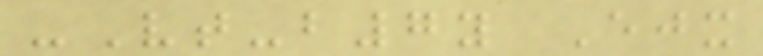-Vt-b7y Ejx
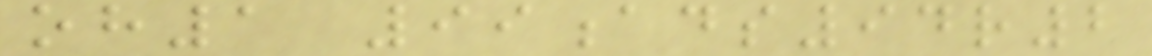oh1 99ads94r2
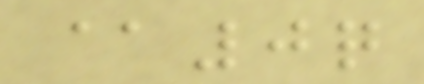@0q
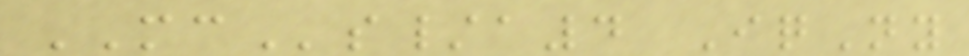MCs/a4 IqNy
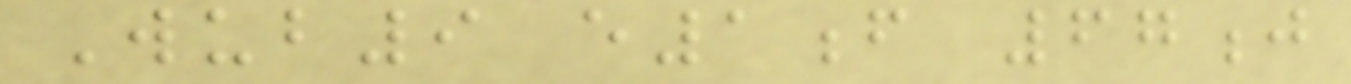Wub9 e1f 67j
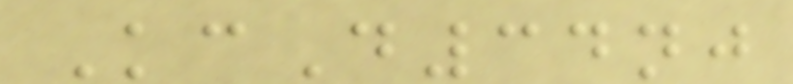KcD34nj
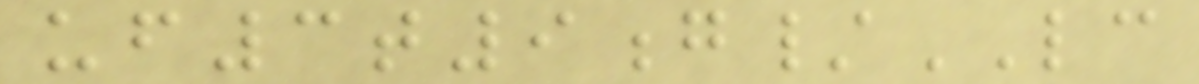uf3t9g/LC
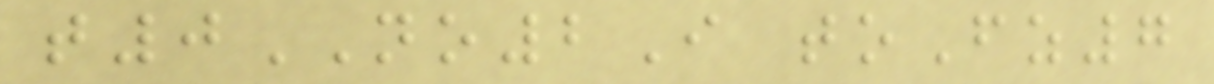t0NO2I toFz7
